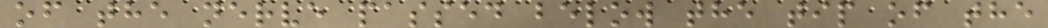of the nerve passed below the tip of the
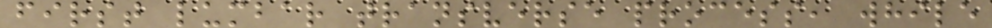first lumbar transverse process, while
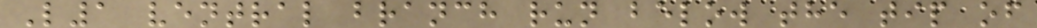L1 ventral branch run below the tip of
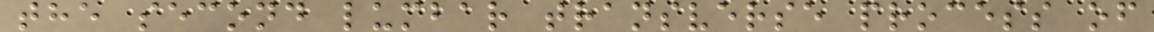the second lumbar transverse process of
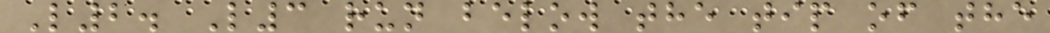L2. L3 run below the tip of the
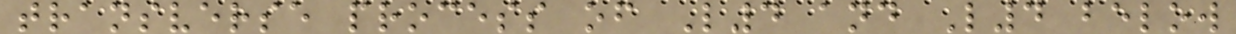transverse process of L4 and L4 below
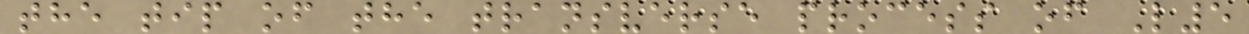the tip of the transverse process of L5
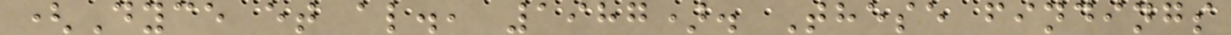(Dyce et al., 1987). These findings
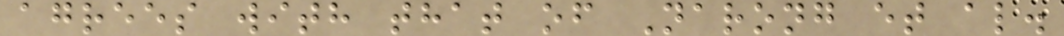agrees with that of Narong et al.
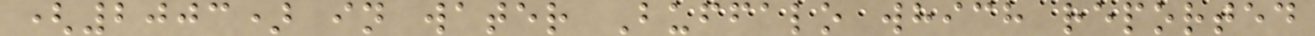(2003) in water Buffalo which reported
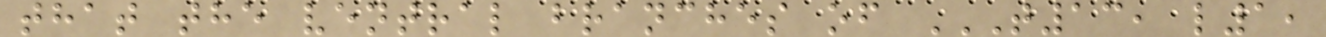that the ventral branches of T13, L1,
